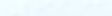913
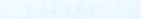7761
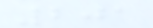201
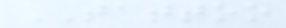TATTOO
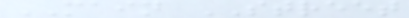MAIN STREET
